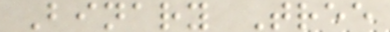Binary Tree
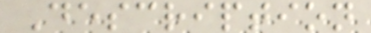Description
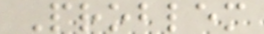Problem
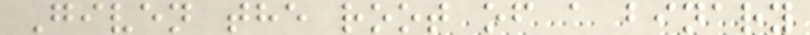Given the root of a binary
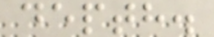depth.
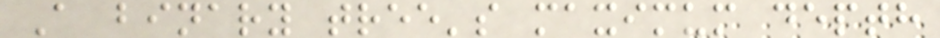A binary tree's maximum depth
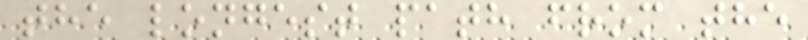the longest path from the
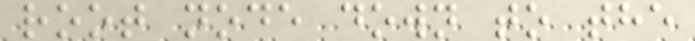root node down to the
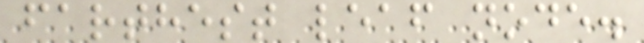farthest leaf node.
